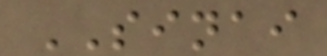SINAI
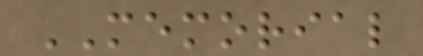MEMORIAL
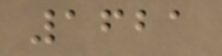1621
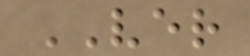VER
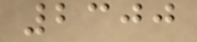2300
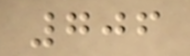706
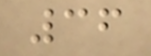36
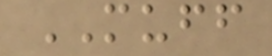MUFF
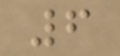6
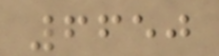6650
